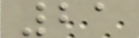21
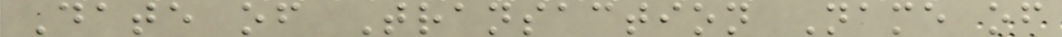Date of Transaction Name of
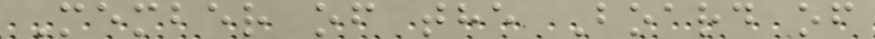Member of the Board of
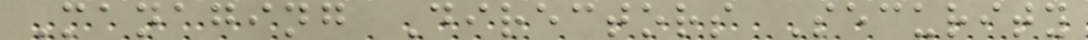Managing Directors Security
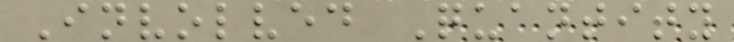Involved Quantity
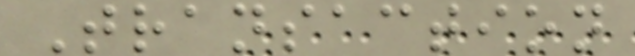Transaction
